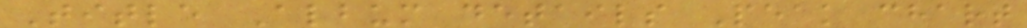Title Album details Peak chart
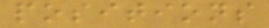positions
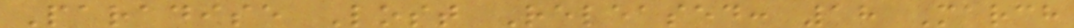Paradise Lost Released: 18 March
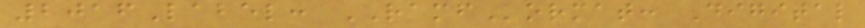2016Label: RAMFormat: Digital
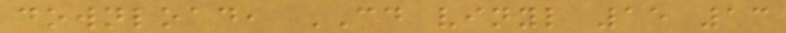download, CD vinyl 15 13
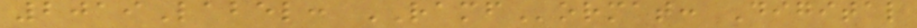2019Label: RAMFormat: Digital
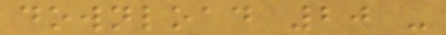download 20 -
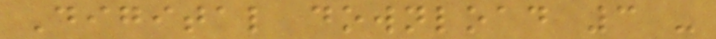Digital download 3 -
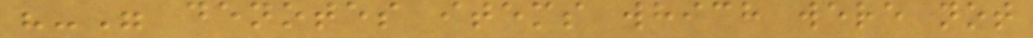"-" denotes items which were not
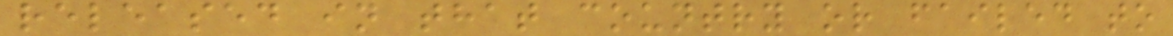released in that country or failed to
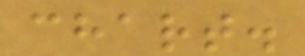chart.
